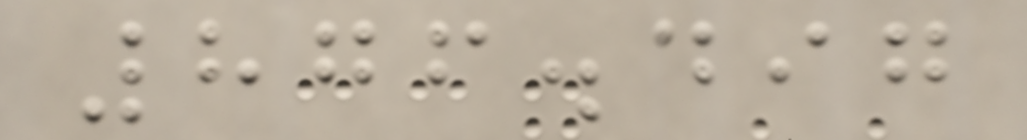876.497
